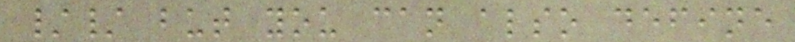// but you can also define
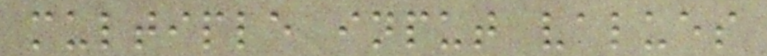multiple input values
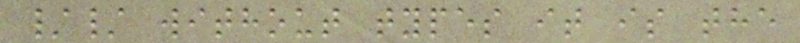// without types it is the
